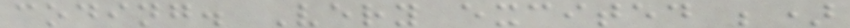coding. Very excited ;)
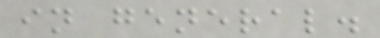in general.
